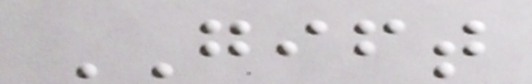GIFT
